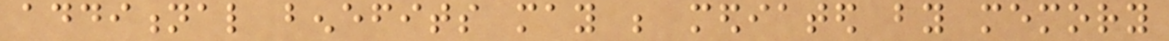additional benefits may be mediated by memory
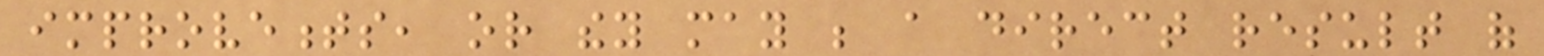improvements, or they may be a direct result of
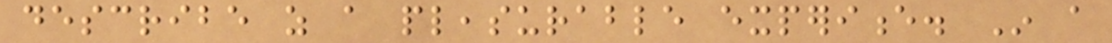describe as a pleasurable experience. In a
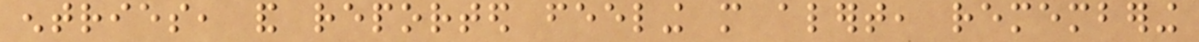entries, and reported feeling more alert, remembering
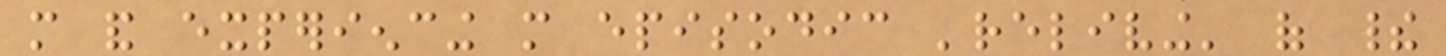more and experiencing more episodic 'reliving' of their
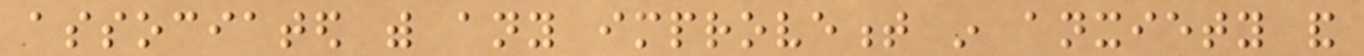associated with any improvement in anxiety and
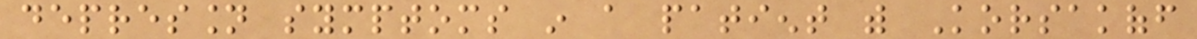depression symptoms in a patient with Korsakoff
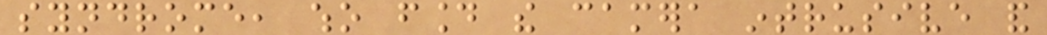syndrome, who found the camera intrusive and
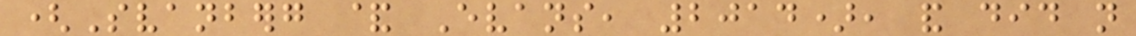(Svanberg & Evans, 2014), and did not
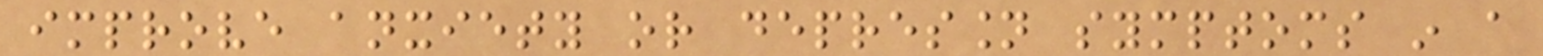improve anxiety or depression symptoms in a
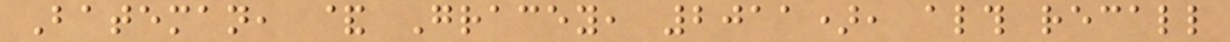Bateman, & Gracey, 2011), although recall
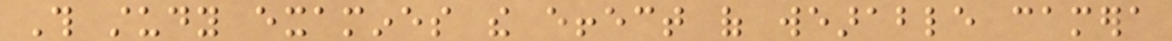This study examines the effect of wearable camera
